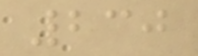230
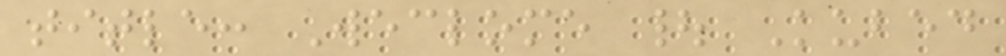title: Weclome | Kubed
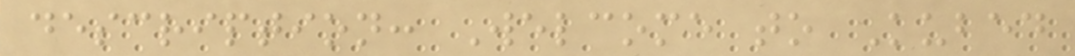description: Welcome to Kubed
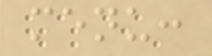menu:
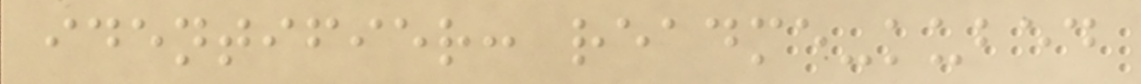identifier: readme-kubed
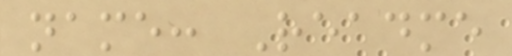name: Readme
